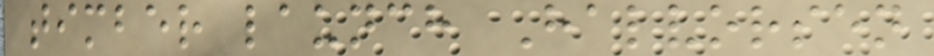timber launch Halvorsen
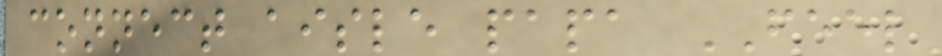connect aisle papa FEEL
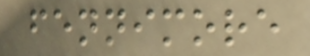fennimore
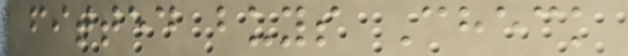fitted buys Check
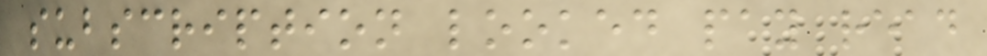subscription looked pay read
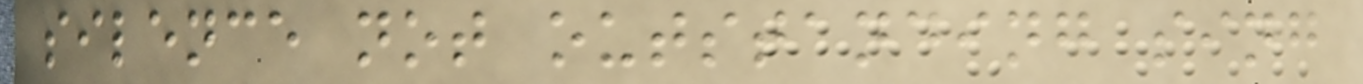silence not outstanding sing
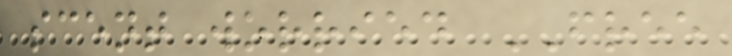scent worried FREE
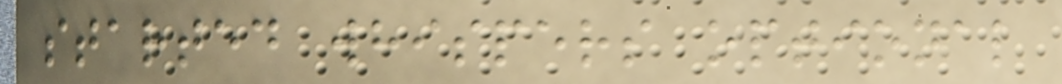started whispers optional
